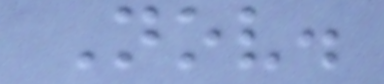Nov.
